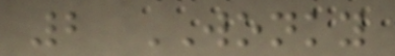2 WONKY
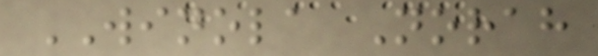WINOLA Norah
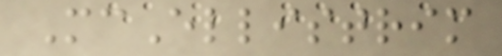McEllistrim
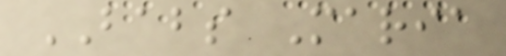BABS Maria
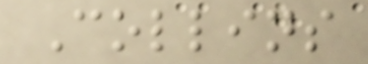Collins
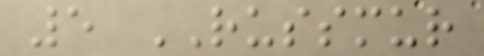5 RUSSMUR
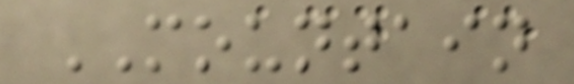MOUNTAIN
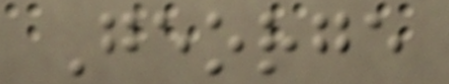George
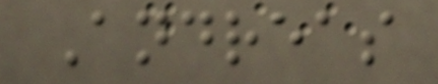Andreas
